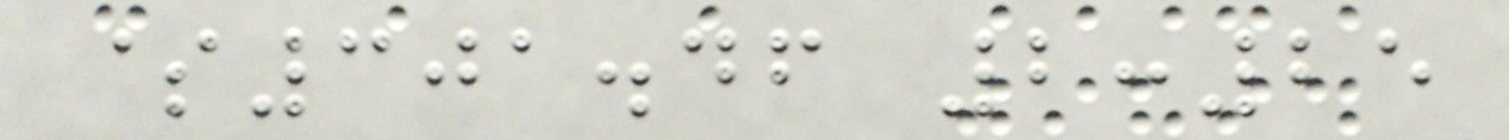$301.46 2:25
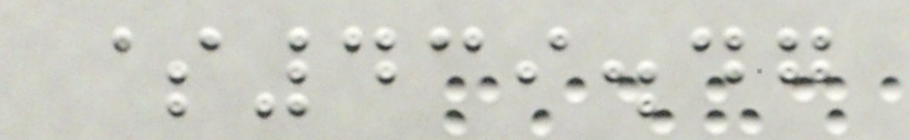$439.47
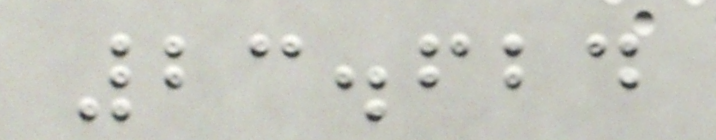23.624
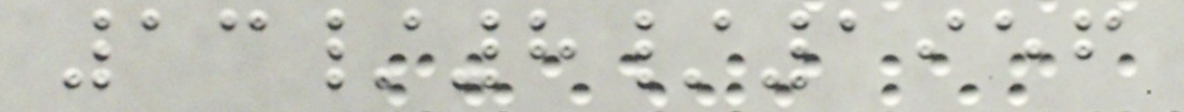13/8/1956
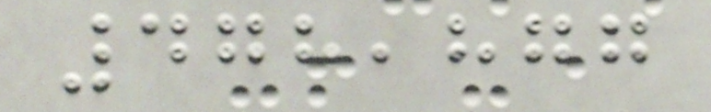478,877
